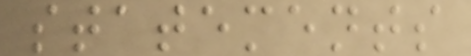statements
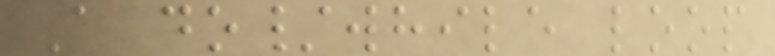A do/while loop
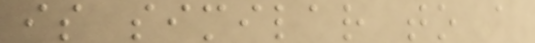is similar to a
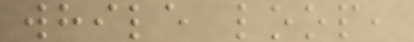while loop,
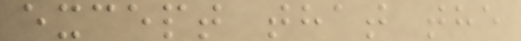except that the
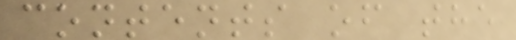contents of the
